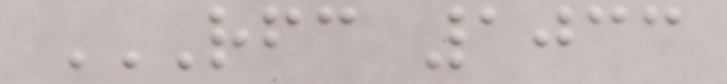RFC 1033
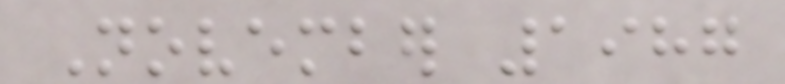November 1987
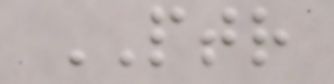PTR
